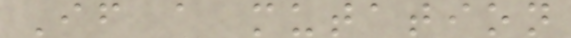If a mutation
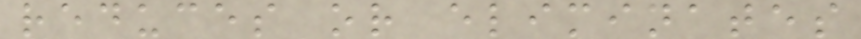reduces or eliminates
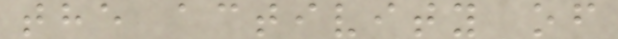the activity of
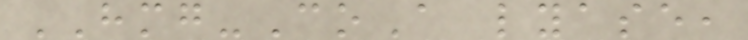HMG-CoA lyase,
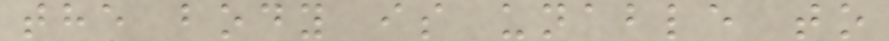the body is unable to
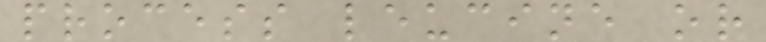process leucine or
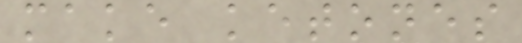make ketones
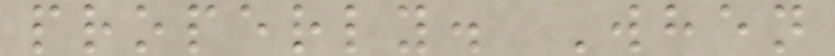properly. When
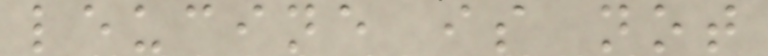leucine is not
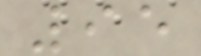95
